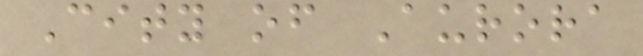City of Aurora
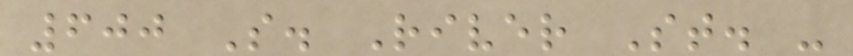600 S. River St. -
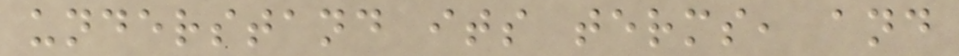understand its terms, and
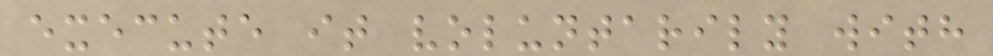execute it voluntarily with
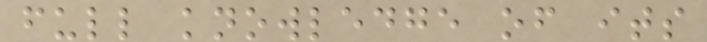full knowledge of its
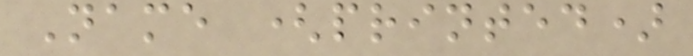Name (printed)
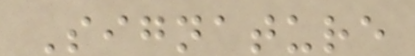Signature
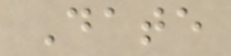Date
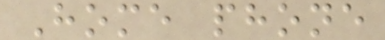Home phone
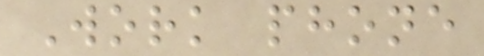Work phone
